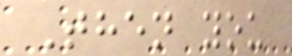Then you
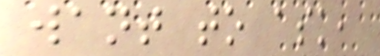want to ask,
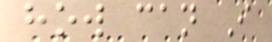how can I
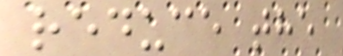reduce the
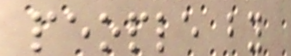people by
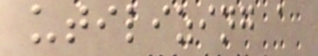utilizing a
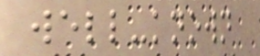well-known
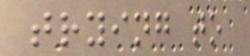trying to
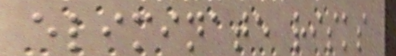eliminate risks
